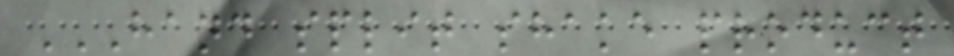HAND SPLIT SHAKE PRODUCT
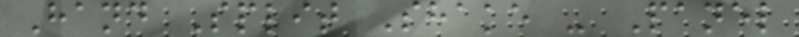Hand Split Shake - Panel
